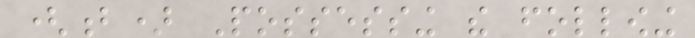(b) Possessing the following
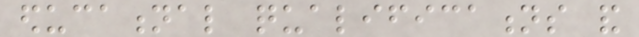educational qualifications and
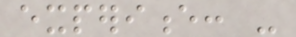experience: -
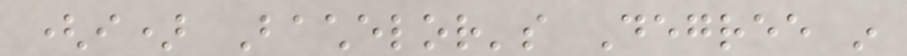(i) Bachelor's Degree in
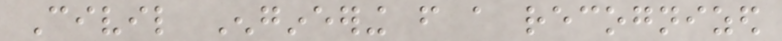Civil Engineering from a recognized
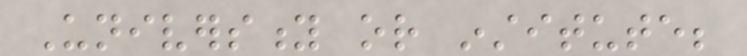University or institute;
